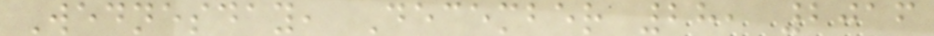Wednesday, December 28, 2016
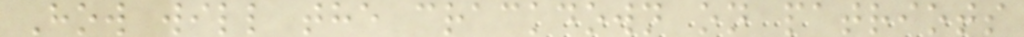How will the crackdown on patriots
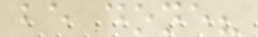be done?
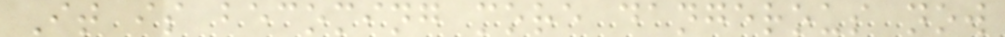It is becoming more dangerous now
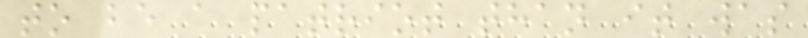to be a patriot than it was
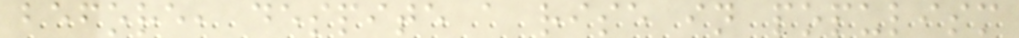before, despite a rise in populism
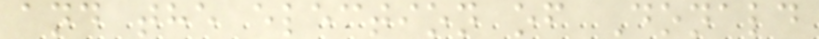and the election of Donald
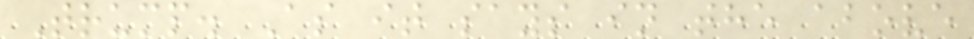Trump. As it says in the above
